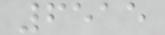6515
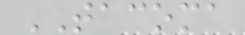TACOMA
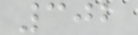302
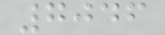7046
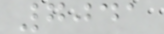7041
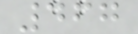467
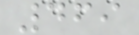469
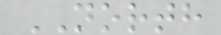NORTH
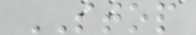STOP
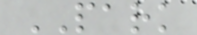PARK
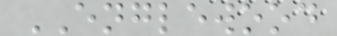ENGLEWOOD
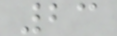23
